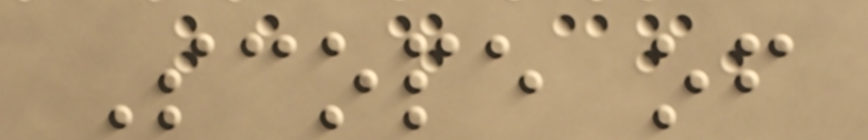Scope of
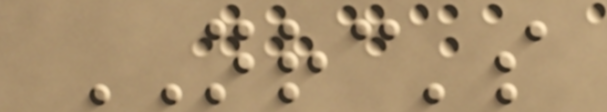NRC's
